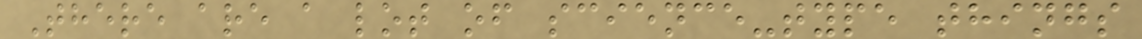There are a lot of science-type things
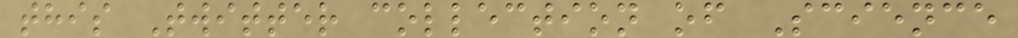this Twitter collection of Science
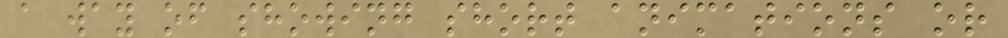a way of showing short animations or
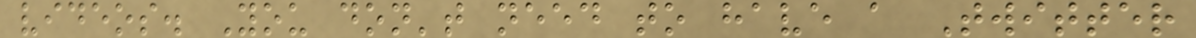videos. You don't need to have a Twitter
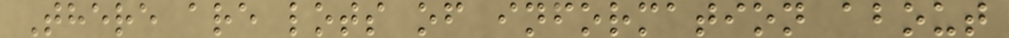There are lots of information about
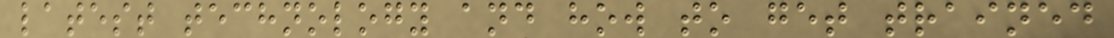latest technology and how to get trained
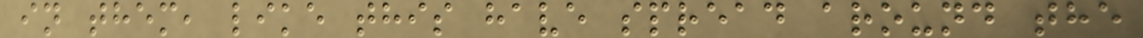in them, like this have spread around the
